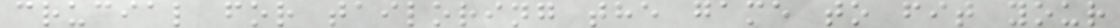crucial for tailoring the game to fit your
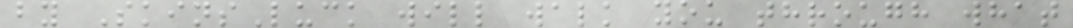by SkinsLuck will walk you through what
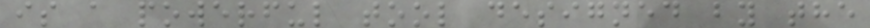is a powerful tool designed by the
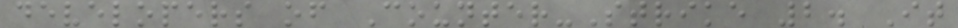developers of Counter-Strike 2. It
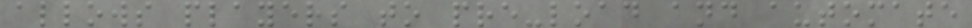allows players to pre-load and automate
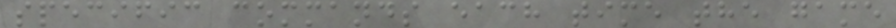specific commands each time the game
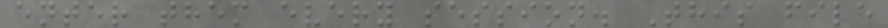enter them every session. This file
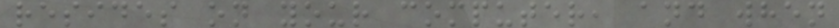resides on your computer, and when
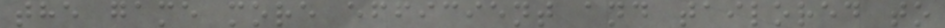the game more efficient and tailored to
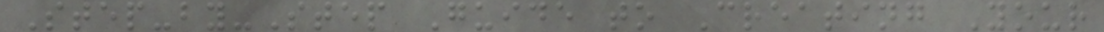Step-by-Step Guide to Creating Your
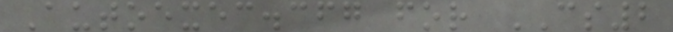Autoexec.cfg for CS2
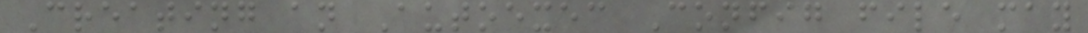Creating an Autoexec Config file may
